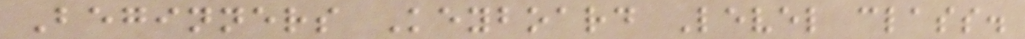Beginners Keyboard Level class.
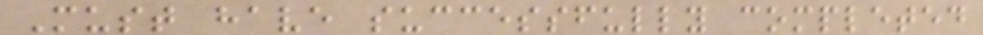Must have successfully completed
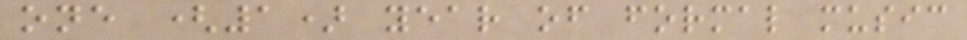one (1) year of formal music
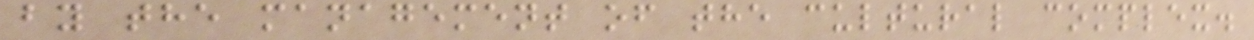by the management of the cultural complex.
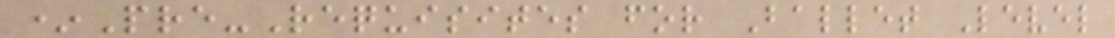*Pre-Requisites for Ballet Level
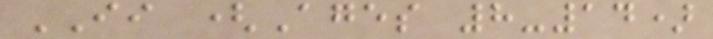II (Ages 8-14)
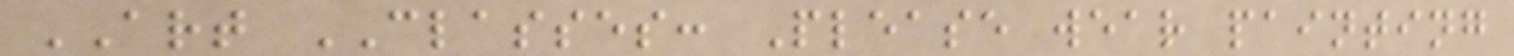ART CLASSES: Please wear painting
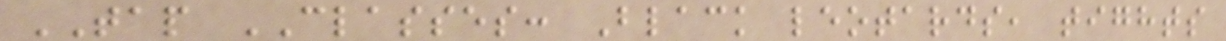TAP CLASSES: Black leotards, tights
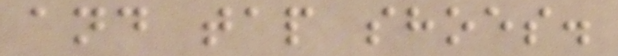and tap shoes.
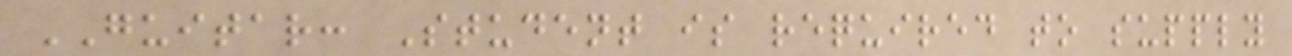GUITAR: Student is required to supply
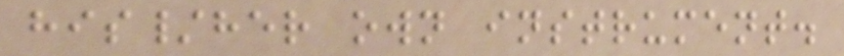his/her own instrument.
